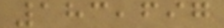183,697
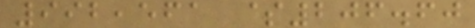992,561 $206.60
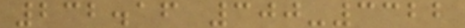232.16 300-3322
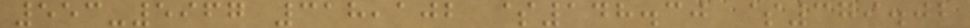553-5967 318,102 $148.30 $379.02
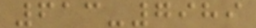613-7989
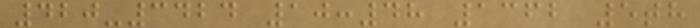420-3424 10:48 1362 5th
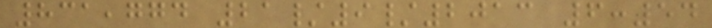831,774 21/9/2013 6:54
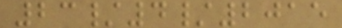23/4/2015
